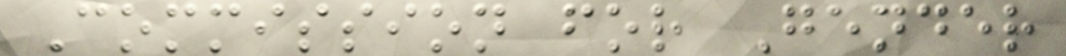Commission for Gender
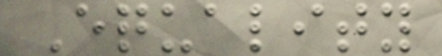Equality
